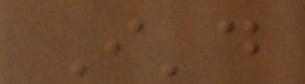I'd
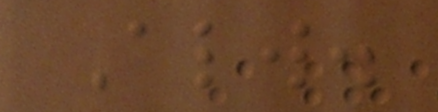Always.
